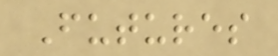Futures
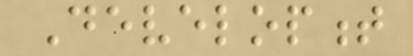Development
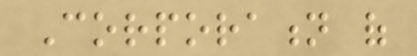Corporation of
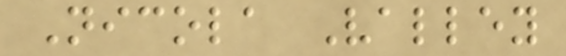Nicola Valley
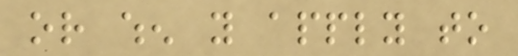or when you apply to
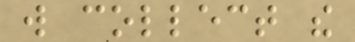will collect the
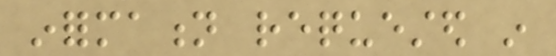information requested in
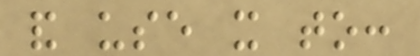and use it to:
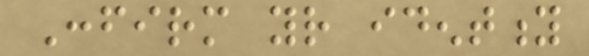Confirm your identity
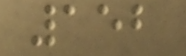152
